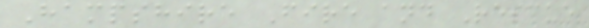Hampshire Fire and Rescue
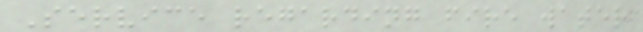Service regarding fire water
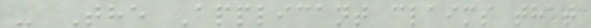- The Applicant claims that
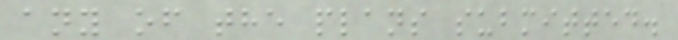any of the plans submitted.
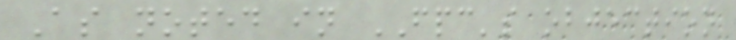As noted in FPC's objection
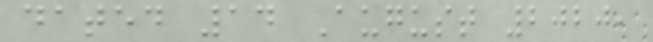dated 14 August 2020,
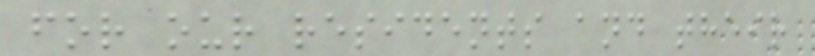for our residents and their
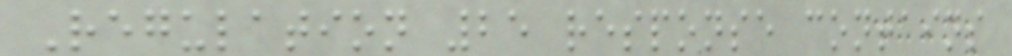Regulation 25 response contains
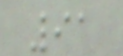91
